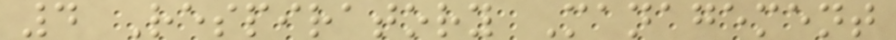4 Respiratory Management
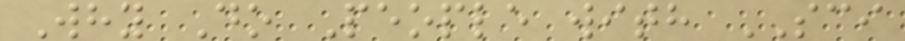Why Do People with SCI
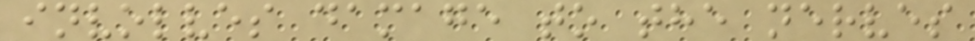involves damage to the nerves
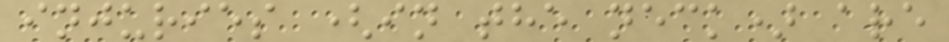injuries (in the neck) are
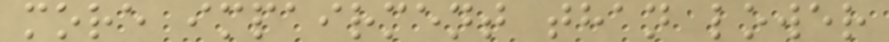more impairment than lower
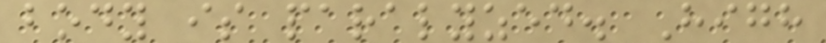body is paralyzed. High
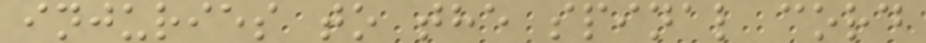injuries to the spinal cord
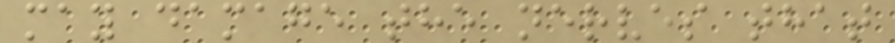may damage the nerves that
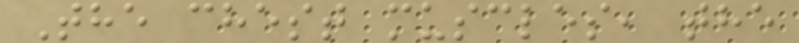The chest muscles, the
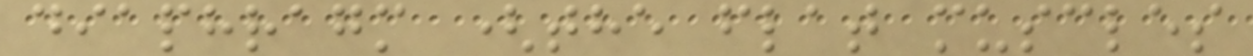diaphragm (the flat muscles
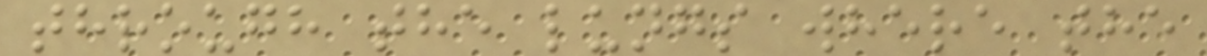through the lungs where the
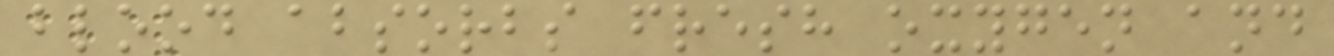blood absorbs fresh oxygen and
